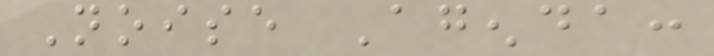Noise Agenda:
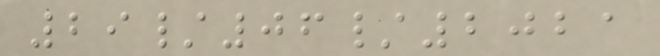29/06/2021
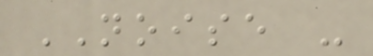NOISE -
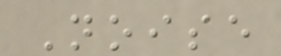Noise
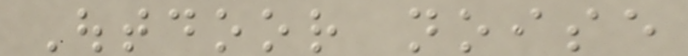Outdoor noise
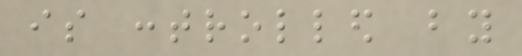is controlled by
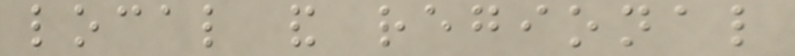local and regional
